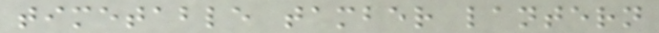timetable tamber lantern
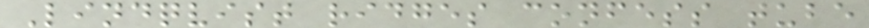Lindqvist ridges confess tube
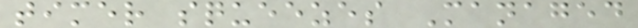timer squeezes Managed
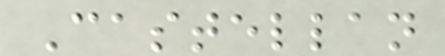Castellan
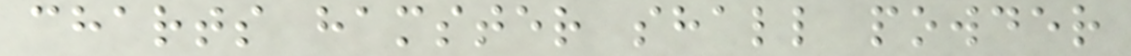charts hamster shall powder
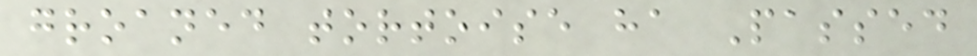groaned tortoise ha Passed
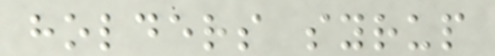holders syrup
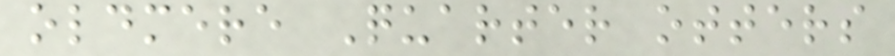oldmere Quarter otters
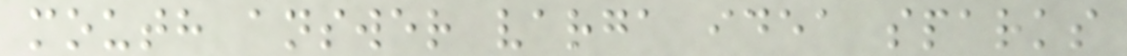mouth answer varga idea sparks
